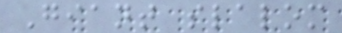Giant slalom
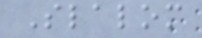Slalom
